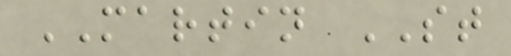MARTIN ST
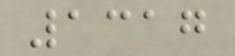1317
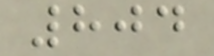804
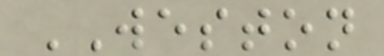WESTON
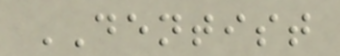DENTIST
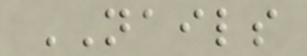NAILS
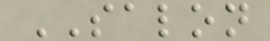SALON
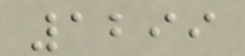1299
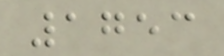1753
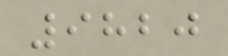9820
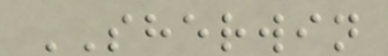SHERWIN
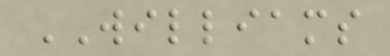WILLIAMS
